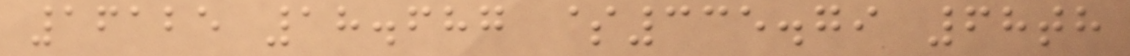16125 18.687 $335.79 68th
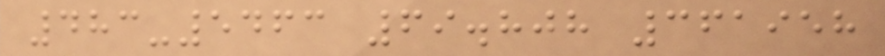483-5463 69.808 361958
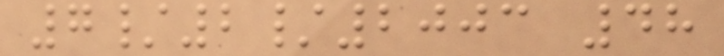7/2/2003 48
